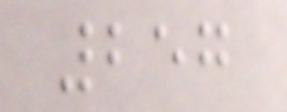257
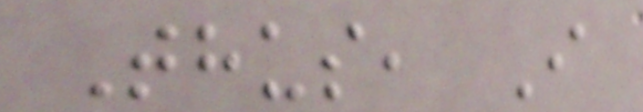Thus, I
